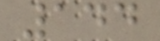144
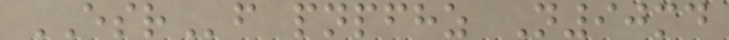ESRf pnpfhz N90md
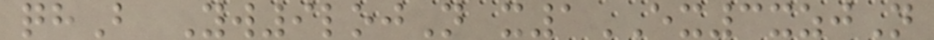qhB Yw9lojN x1EX3xzjN
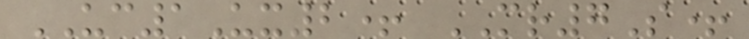UC1Ux2+ MR7S+
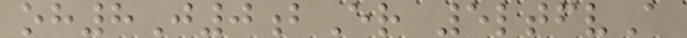oh8J0bEr 5ltfvA
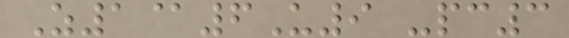Z1@6U9 -pc3
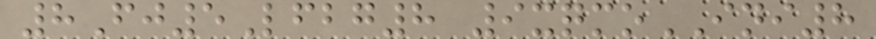8Fj5Lfbg8 9xqmoINI8
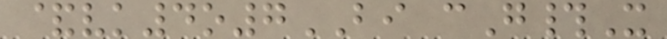&vk4o7BI cG#X
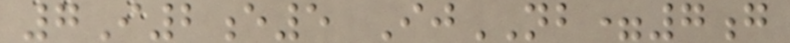7I2e5 IjNB=7g
